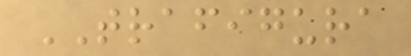TRAFIGURA
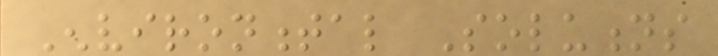Environmental Solutions
